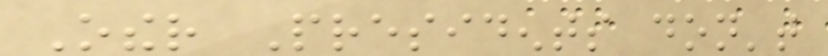Other Presidents don't
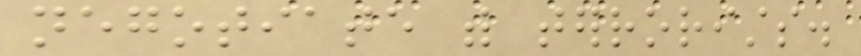negotiate with terrorists.
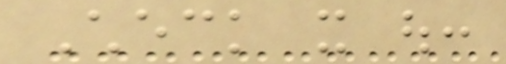Check it out:
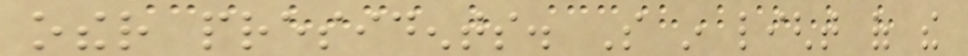other presidents. So in light of the
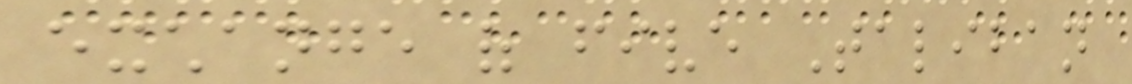exchange of five Taliban
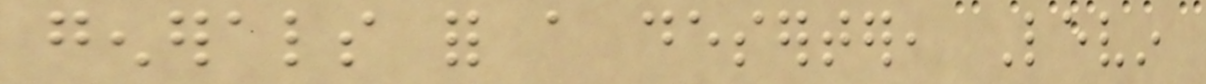generals for a deserter, Levin
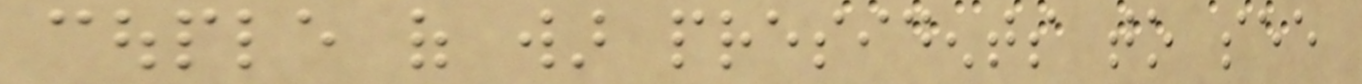couple of war presidents to see
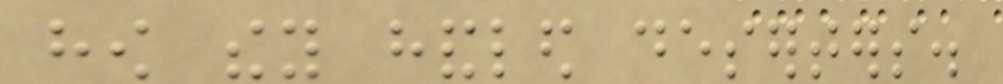how they handled deserters.
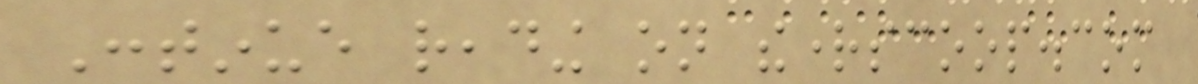Continue reading on therightscoop.com
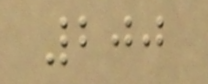200
